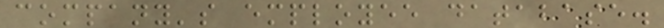company's employee database.
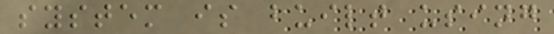system is built using
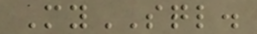MySQL.
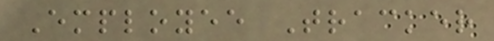Employee Tracker
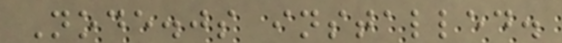Node.js installed.
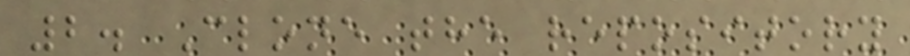2. Clone the repository
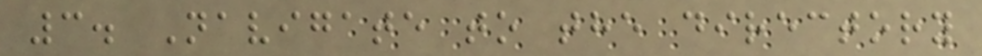3. Navigate to the directory
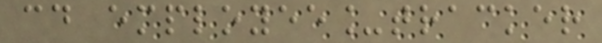cd employee_tracker
